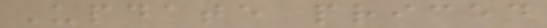Update priced
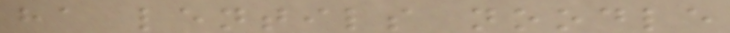ha lentils noodle
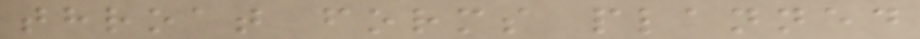throat forms planned
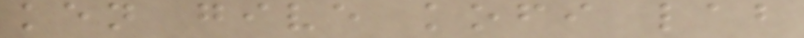ken give kofi lab
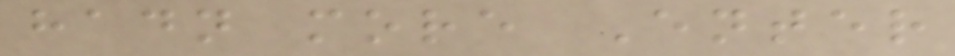hadn more Enter
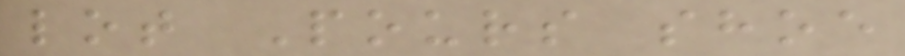lot Pours shoe
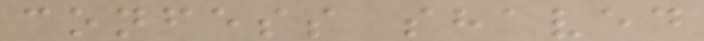confess shaved
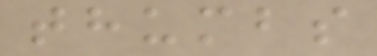thumbs
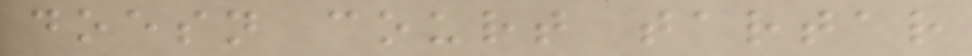doesn court tartar
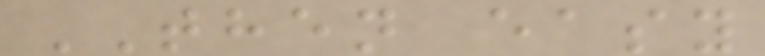THEN easy
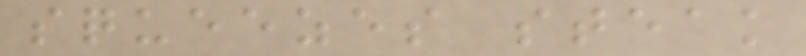squeezes steak
